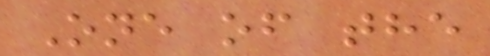One of the
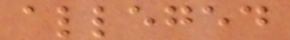alleged
